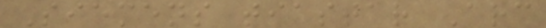Siemens tiastar Arc
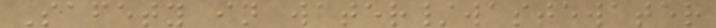Safety in water/wastewater
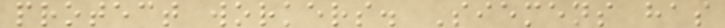protect workers. Siemens has
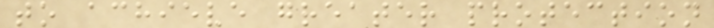to achieve greater protection
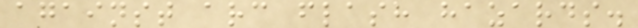against arc flash hazards.
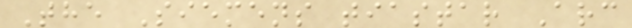The Siemens tiastar Arc
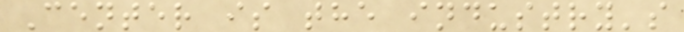Center is the industry's
